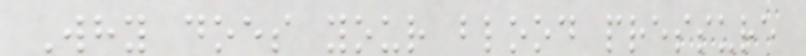Why does your blood pressure
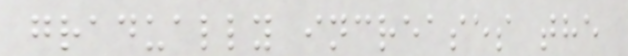gradually increases the
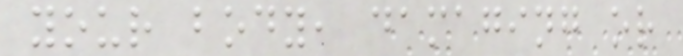your body, damaging or
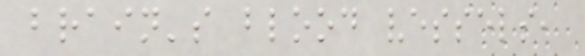brain's blood vessels,
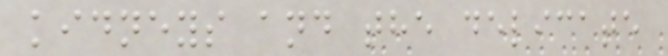kidneys and the delicate
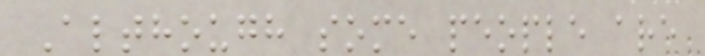Although some people are
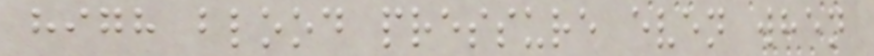high blood pressure even when
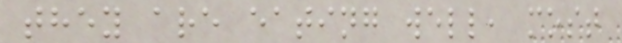they are eating well, most
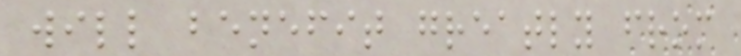will benefit greatly from
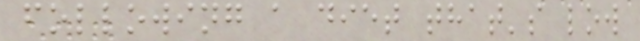following a diet that's low
